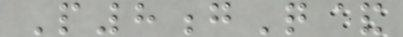P8gQ&
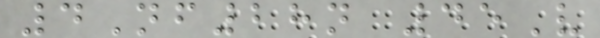4Nf28n 45V
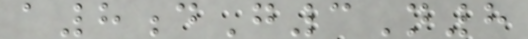a8dG3N8
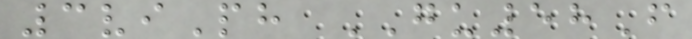3viPh GU58F
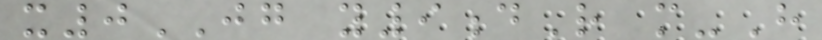x0JG y9dR m-H
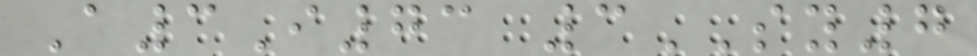A3I73 3SY7
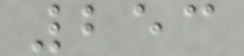253
